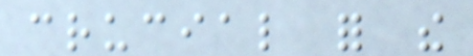crucial for the
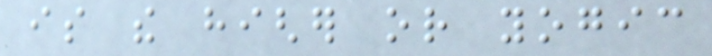is the higher or yogic
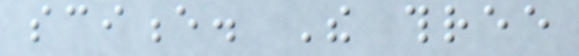science. The three
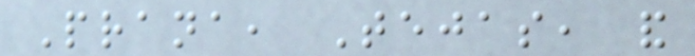Prana, Tejas, and
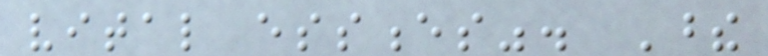vital essences". These
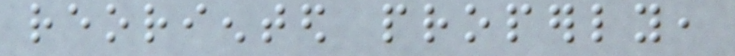reoriented properly,
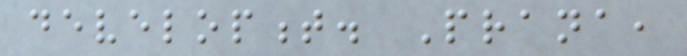development. Prana,
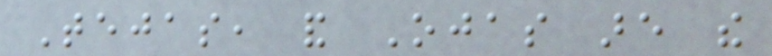Tejas, and Ojas are the
